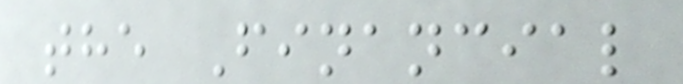the Financial
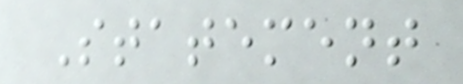Statement
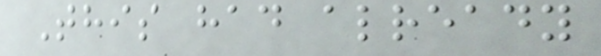This had already
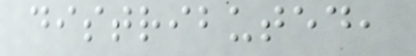distributed,
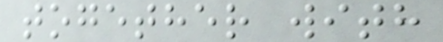together with
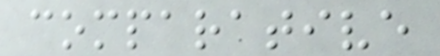comparative
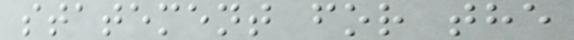statement for the
